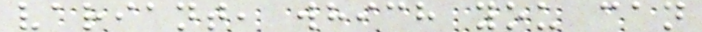variant, which you can
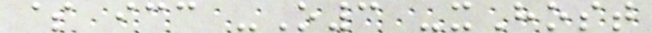$ icc -O3 -xHost
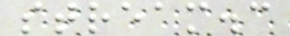stream.c
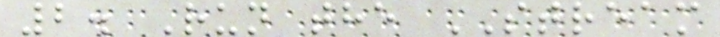2. Run the STREAM
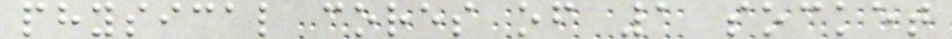physical cores of 1 socket
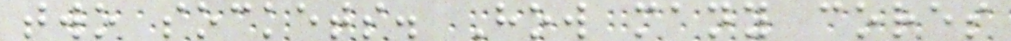two sockets. How many cores
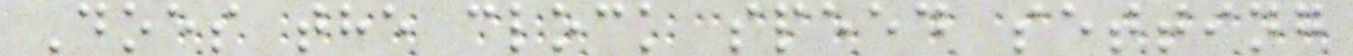Does the clock speed setting
